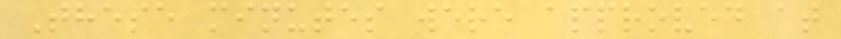These minutes were approved at
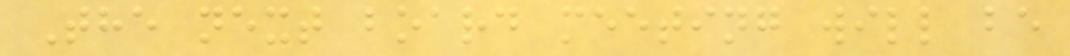The next board meeting will be
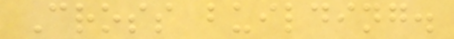Cross building.
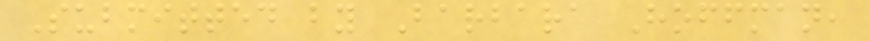Submitted by Barbara Hoffman,
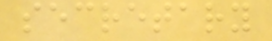secretary
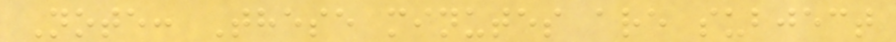Note: These minutes are subject
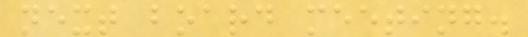next board meeting.
